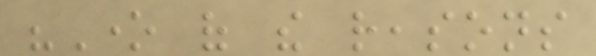"One of the reasons
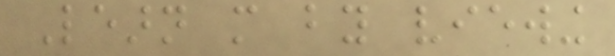Learn more by viewing
